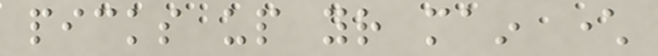picks up your main character
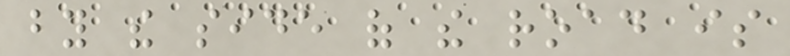by the side of the road is
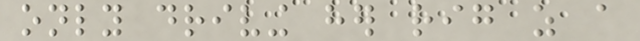only driving her rig as a
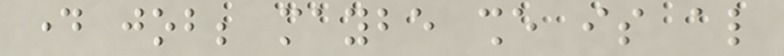day job; maybe she is also
